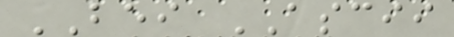BEI ASCII
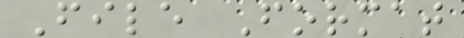File Format
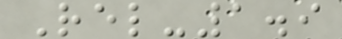Rel-1.9
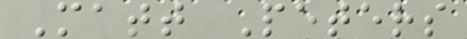Matt Peters
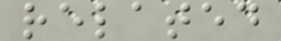related
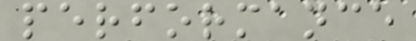performance
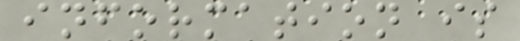information is
